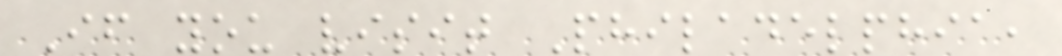If you visit Philadelphia,
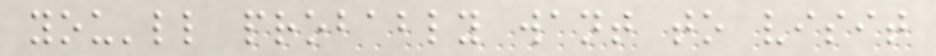you'll probably want to visit
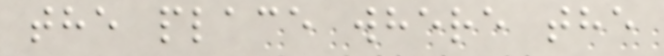the place where the
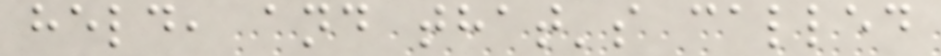held, and that's called
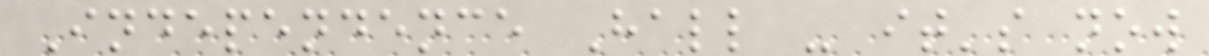Independence Hall - it's now
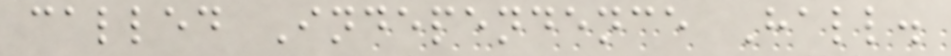called Independence Hall.
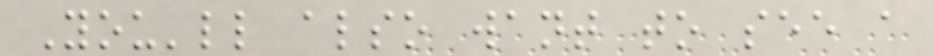You'll also want to see a
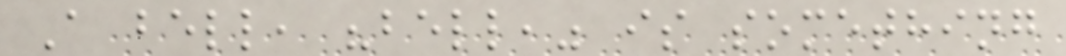A bell, "bell," is something
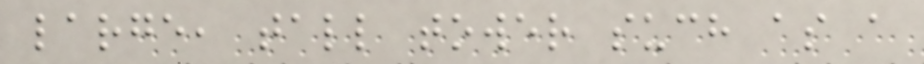large, tall tower such as a
